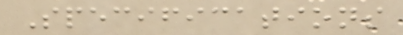Specifications
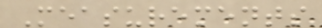Measurements
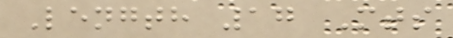Length 17 Mts
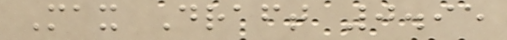Max Draft 0.95
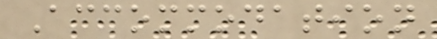Accommodation
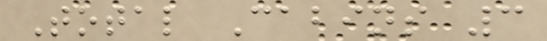Total Cabins 3
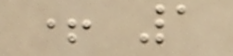+ 1
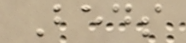Beds
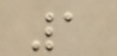1
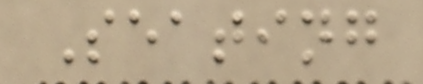Seating
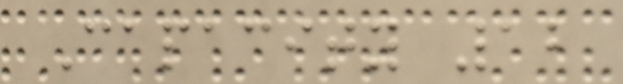Capacity 12
